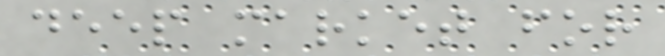deep market for
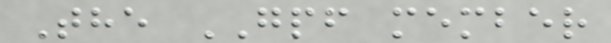The GPF member
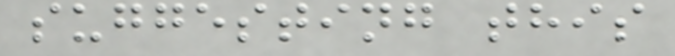suggesting this
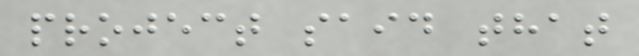project said that
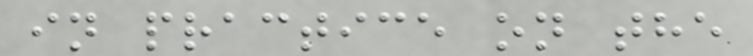in practice on the
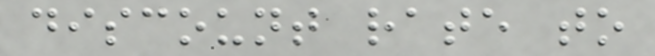discount rate to
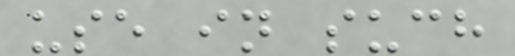use in such
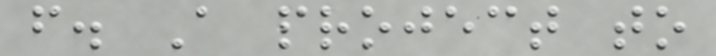f. A project to
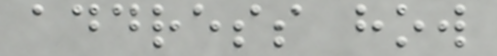address how
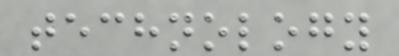technology
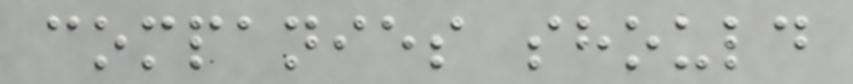companies should
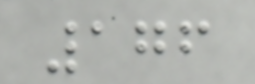176
